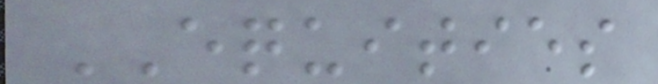EQUITIES
